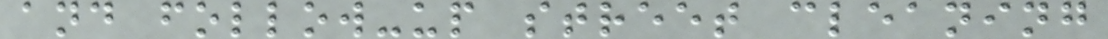and follow-up street cleaning
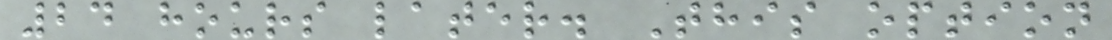24 hours later. This option
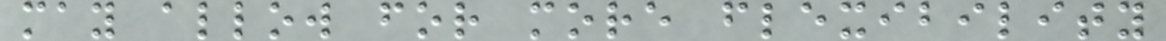may allow for more flexibility
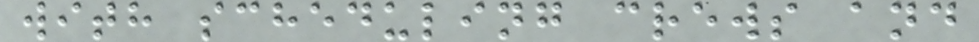with scheduling crews and
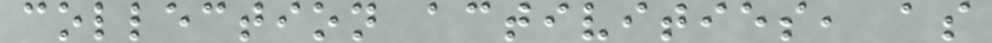collection activities, as
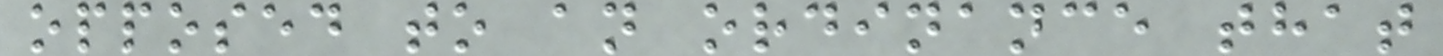opposed to an ordinance that
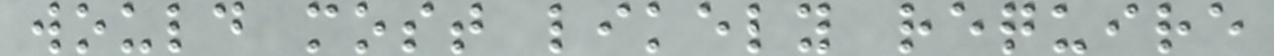would most likely require
